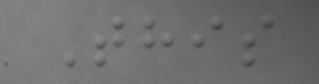This
